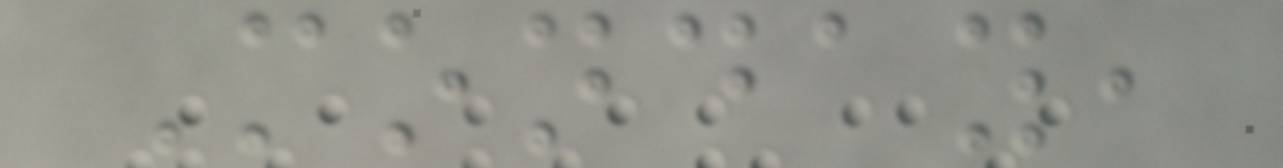Monday,
